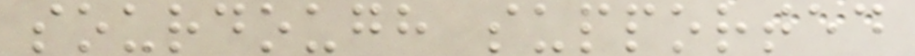sourdough supported
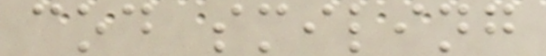cod smiling
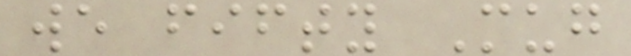we fifty Mug
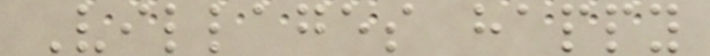Villages happy
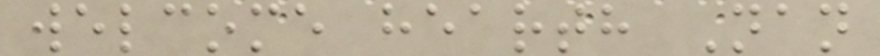welcome hearth Nan
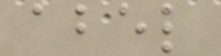abel
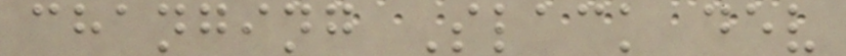changing Slack dev
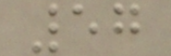57
